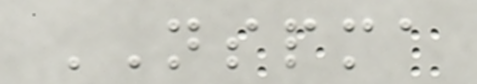NSPMA
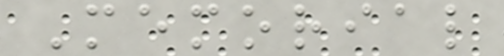Memorial
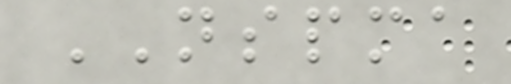NSPMA
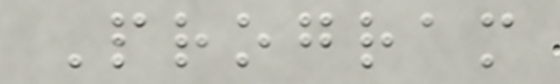Program
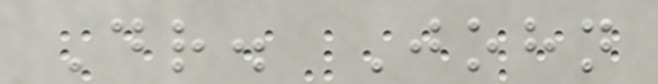Dr. John
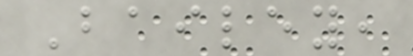Bailey,
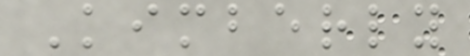Kimberly
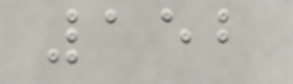152
